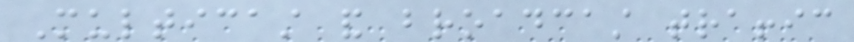Multicast and broadcast traffic
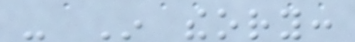- In theory:
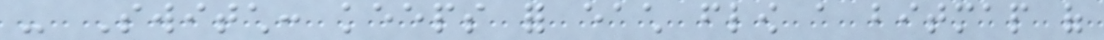- Switch: keeps for each flow a bitmap of
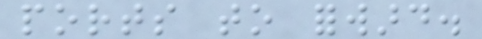ports to forward.
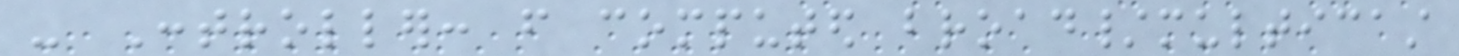- Controller: from computed broad/multicast
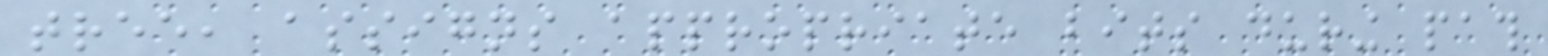tree, assigns appropriate bits during path
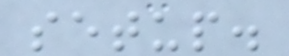setup.
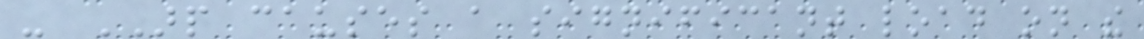- ARP causes a significant load on the
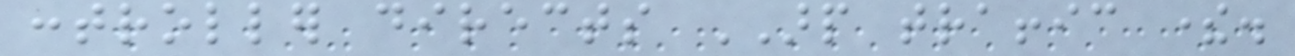controller directs ARP traffic there.
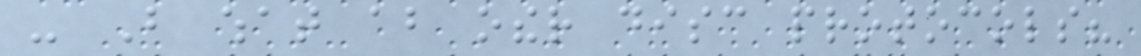- But what about other disc protocols?
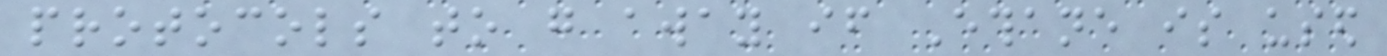protocols to go away if Ethane is used
